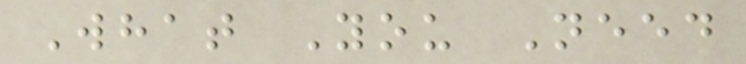What You Need
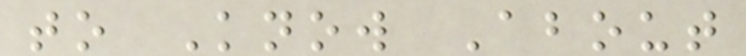to Know About
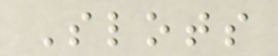Slots
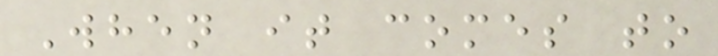When it comes to
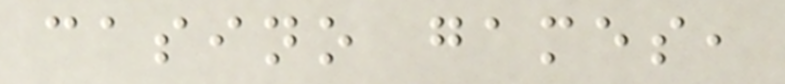casino games,
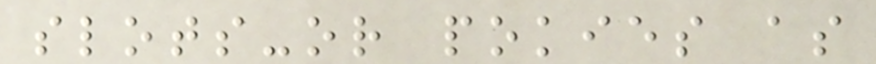slots-or pokies as
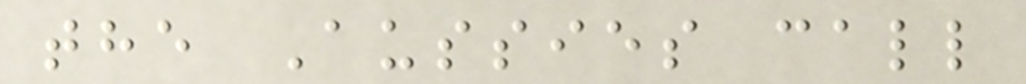the Aussies call
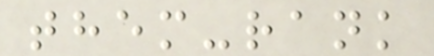them-rank
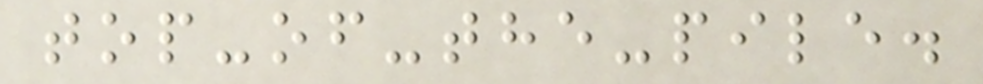top-of-the-pile.
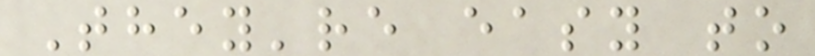They're easy to
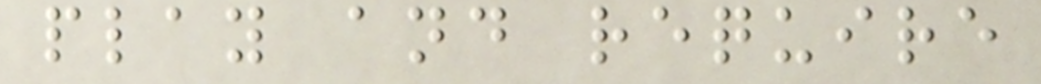play and require
